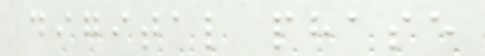digital phase
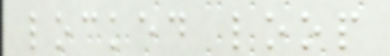locked loop
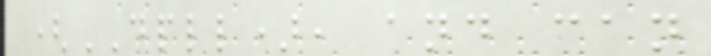(DPLL), and can
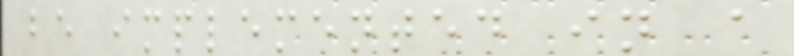be implemented in a
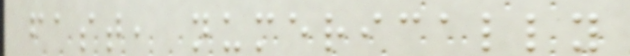fast, numerically
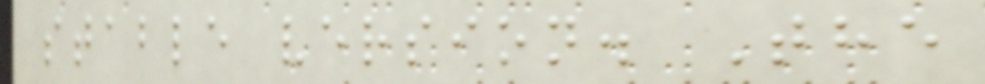stable version. The
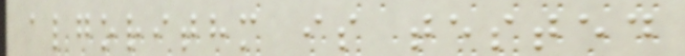algorithm is tested
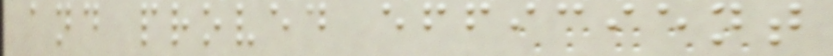and proved efficient
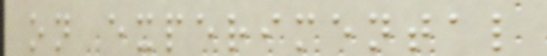on experimental
